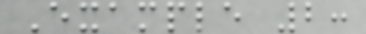Example 2:
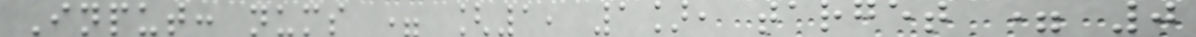Input: nums = [1, 1], target = 0
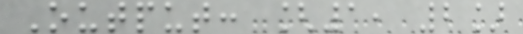Output: [1, 2]
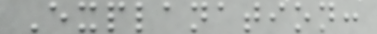Explanation:
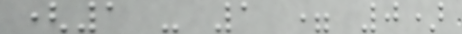(1 - 1 = 0)
